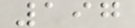197
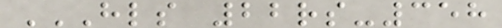HLS 22RS-358
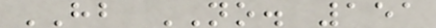HB NO. 151
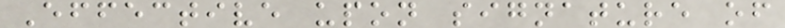Effective upon signature of
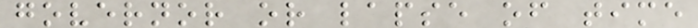governor or lapse of time
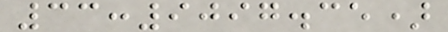33:9097.35)
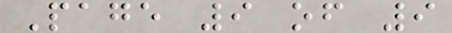Page 9 of 9
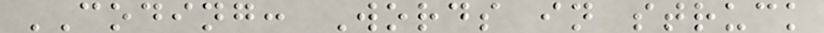CODING: Words in struck
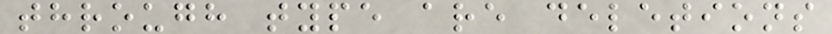through type are deletions
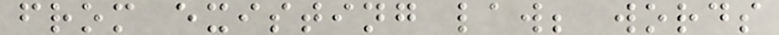from existing law; words
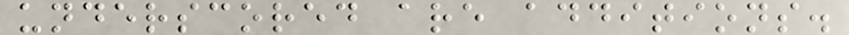underscored are additions.
